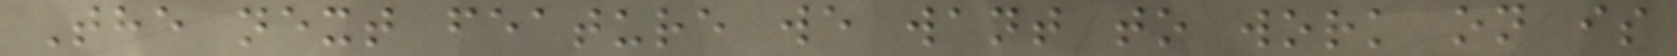The next feature we want to work on is
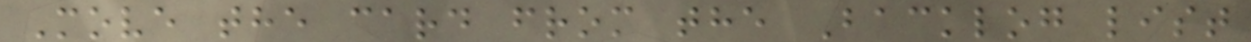Move the card from the Backlog list
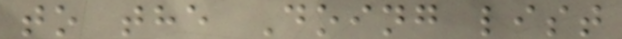to the Doing list
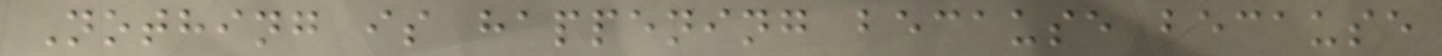Nothing is happening because because
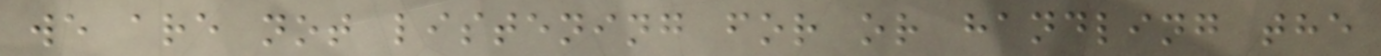we are not listening for or handling the
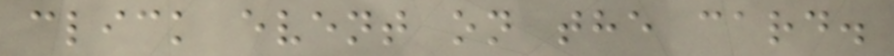click event on the card.
